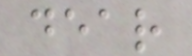dear
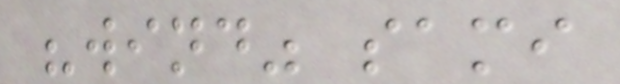"wind" sami
